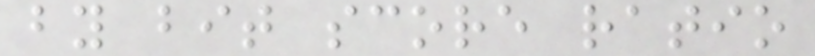by bit score ratio
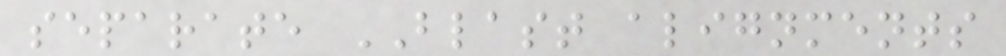separate BLAST alignments
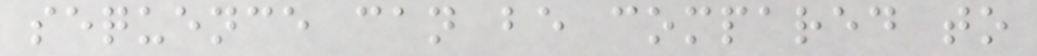sequence can be compared to
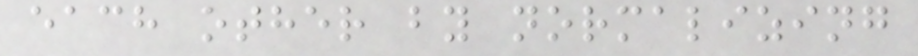each other by normalizing
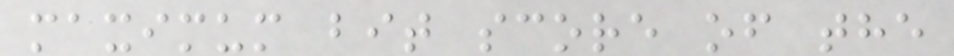maximum bit score of the
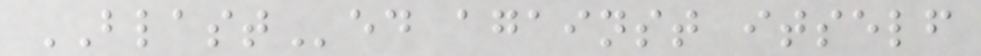BLASTed against itself
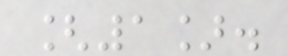[1].
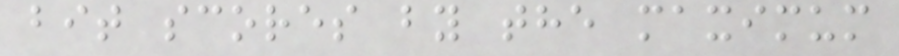bit scores by the maximum
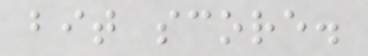bit score.
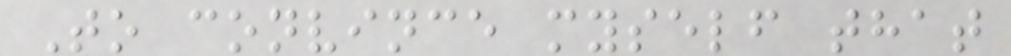To convince myself that
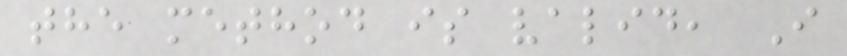the method is valid, I
